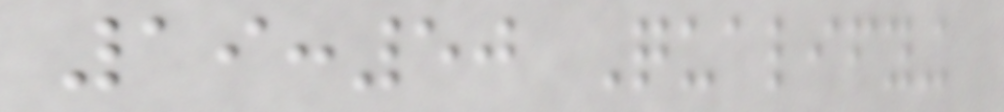19:50 Qualifying
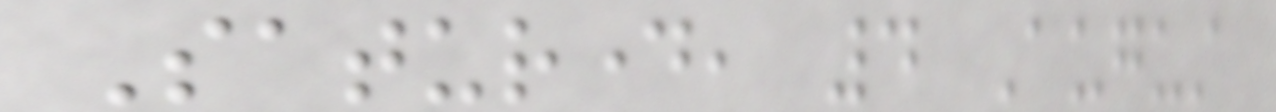Saturday, 4 August
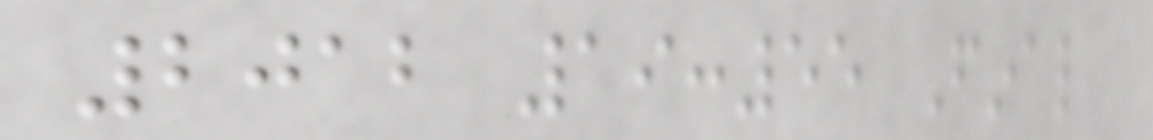2012 19:55 Final
